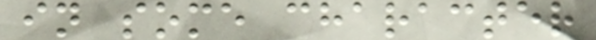in some character
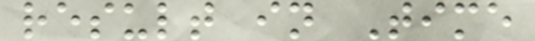result in Time
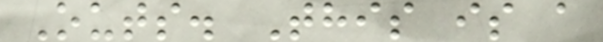Outs. This is a
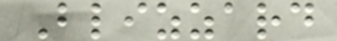Blizzard
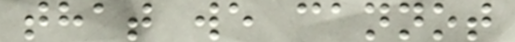that we cannot
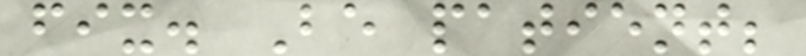fix. Be patient;
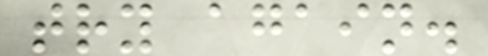try again.
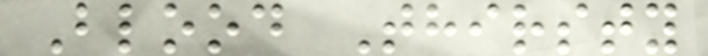Blood Thirsty
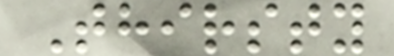Thirsty
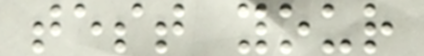test your
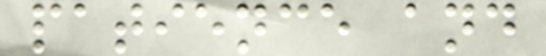patience and
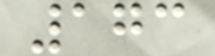173
